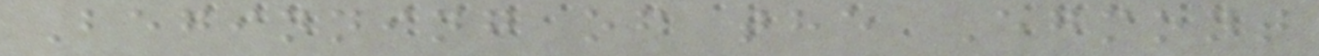Beginning of the Egmont
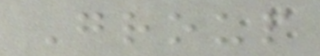Group
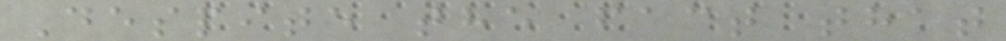Despite the fact that
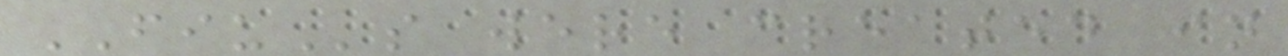FIUs were created in
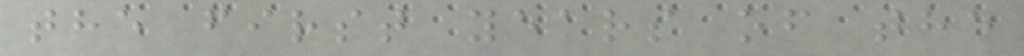the first years of the
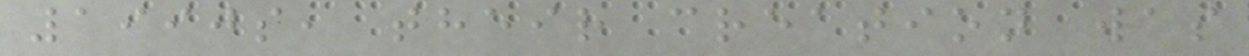1990s, their creation was
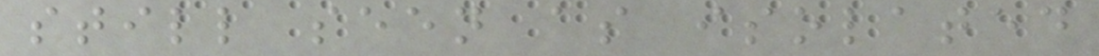still seen as isolated
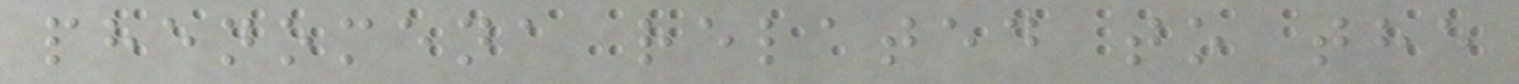phenomena related to the
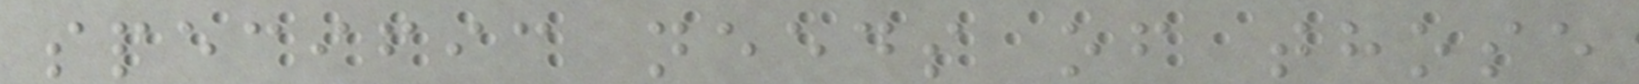specific needs of those
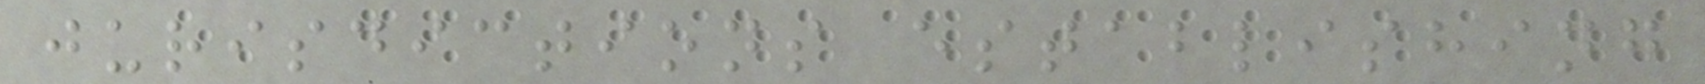jurisdictions establishing
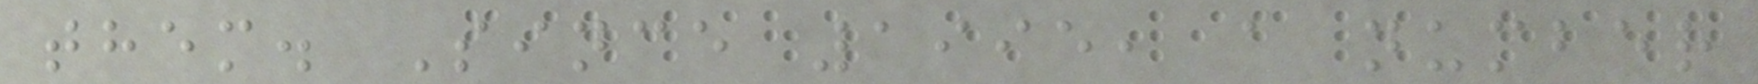them. Since 1995, a number
